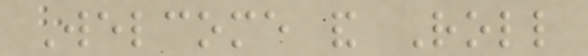Welcome and Roll
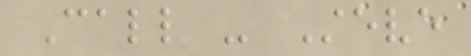Call - Steve
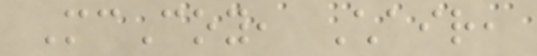McCoy, Chair,
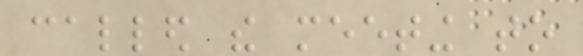called the meeting to
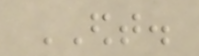EDT.
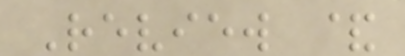Review &
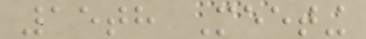15th Meeting
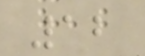12
